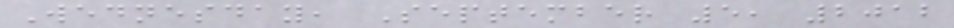Wednesday, September 5, 2012
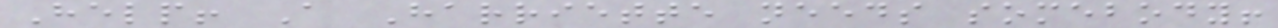Help! A Harriette needs somebody!
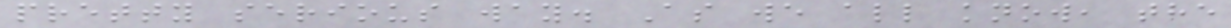pretty serious way. As we all know, the
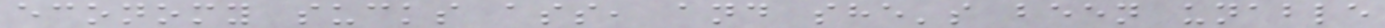economy sucks ass, and she's been unable
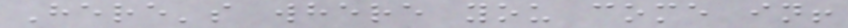Here's where you come in!
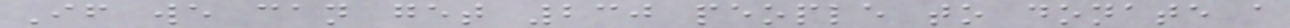If we can get 230 people to donate a
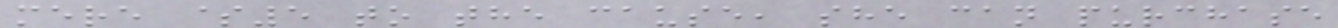mere $5 to the cause, she can purchase
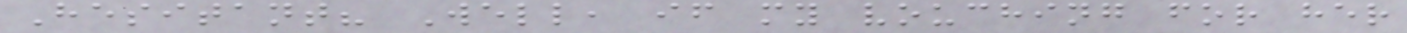Hesitant? Well, if my vouching for her
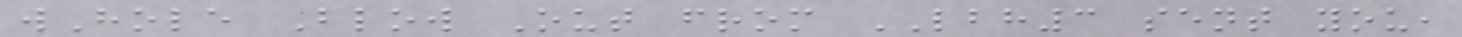wHole Blow Out from LBH3 sent you,
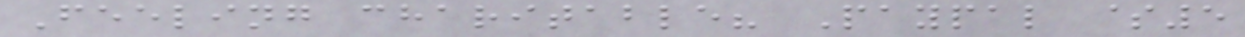Feeling charitable? Paypal $5
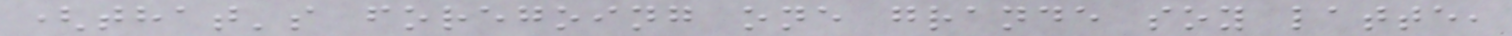(that's foregoing one grande soy latte,
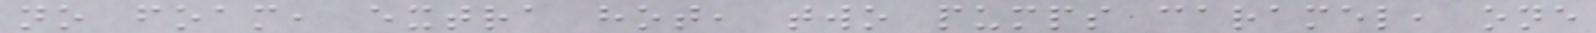no foam, extra hot, two pumps caramel, one
